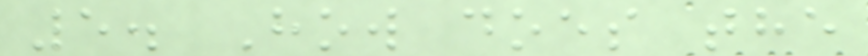5. How does the
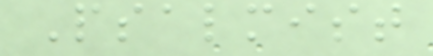Psalmist
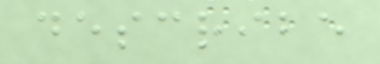describe
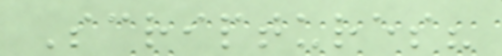Scriptures?
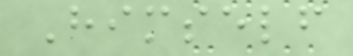Himself
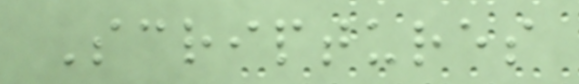Scriptures
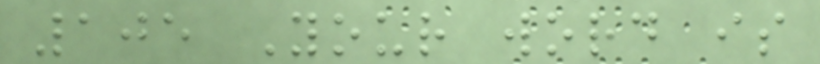105 Your word is
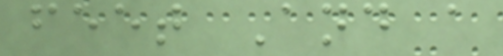feet And a
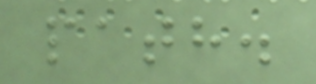path.
